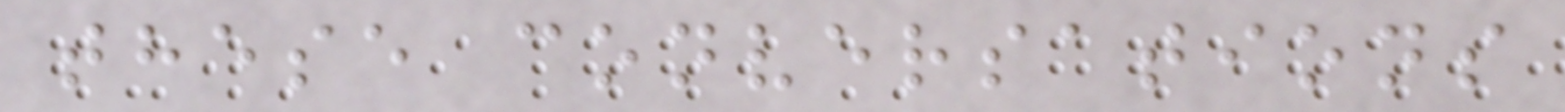these conversations
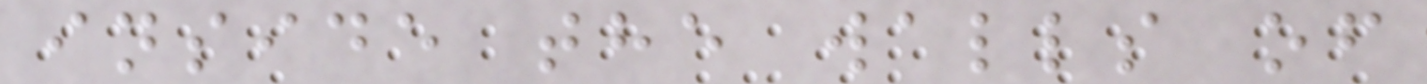inside the walls of
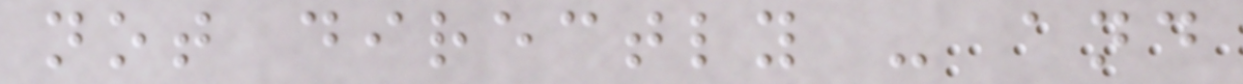not directly - and
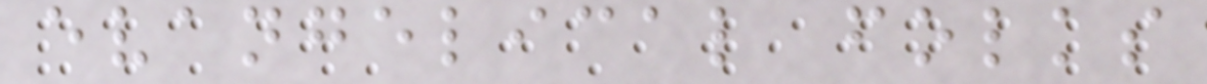evangelical folks
